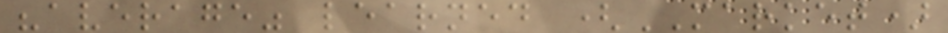"average" learned (MARKET)
